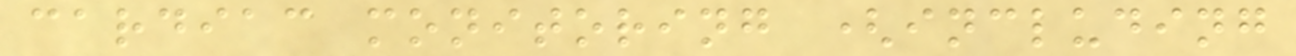cardiac monitoring (including
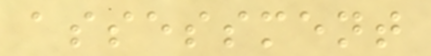assessment
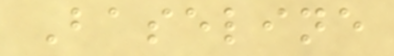Baseline
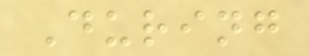During
